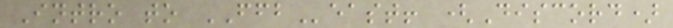Intro to FFBeast! (Discord)
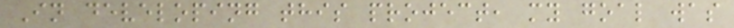In developing this project, my goal was
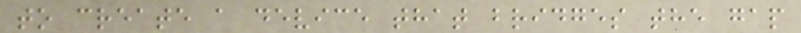to create a device that bridges the gap
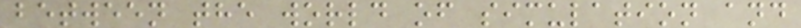between the world of simulation and
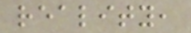reality,
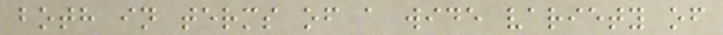both in terms of a wide variety of
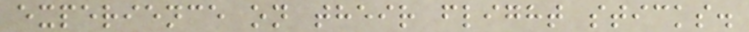experience on their flight sticks.
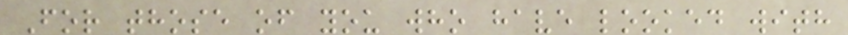For those of you who have looked with
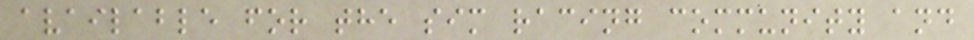available for the sim racing community and
